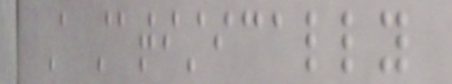A statistically
